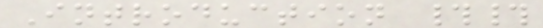Introduction ##
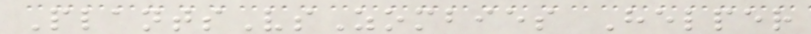PlantsVsZombies Helper
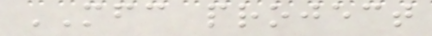MFC project
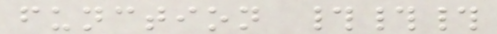function ###
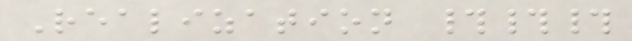Realization ###
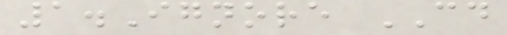1.Ignore CD
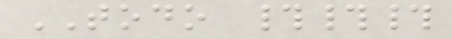TODO ###
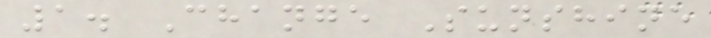1. Change Sunshine
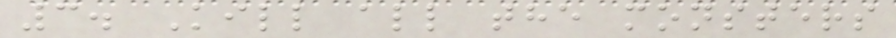3. Kill all the monsters
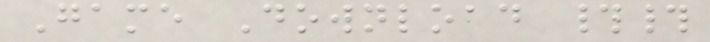Game Download ##
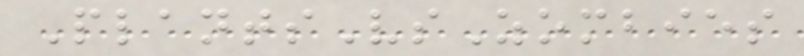PlantsVsZombies
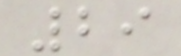29
